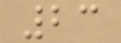23
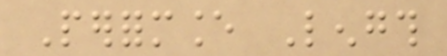Performance Length
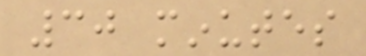30 minutes
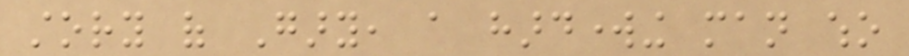story of Gary, a hardworking man who
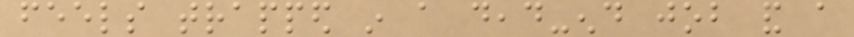feels trapped in a dead-end job and a
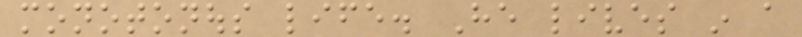monotonous life. He lives in a
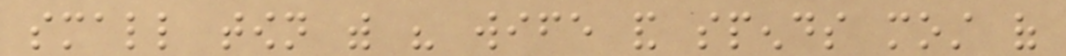small town with his wife and spends most of
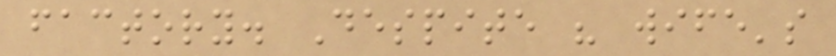factory. Despite his wife's
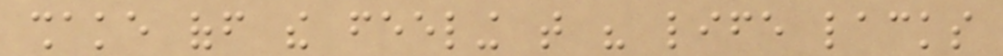shake off the feeling that his life lacks
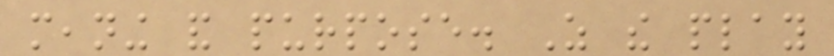meaning and purpose. As the play
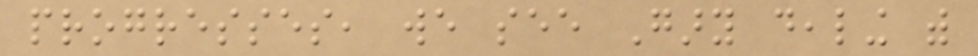progresses, we see Gary dealing with
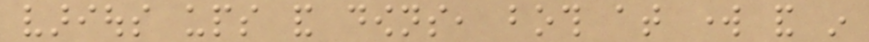various ups and downs, both at work and in
